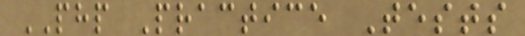PHP Practice Tests
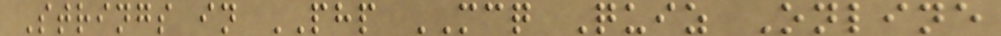Strings in PHP MCQ Quiz Online
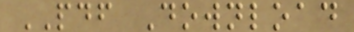PDF Download
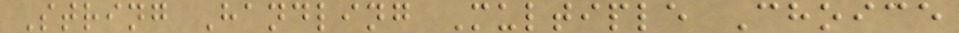String Handling Multiple Choice
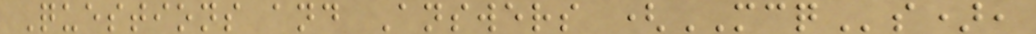Questions and Answers (MCQs),
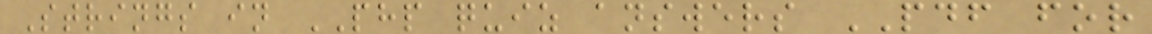Strings in PHP quiz answers PDF for
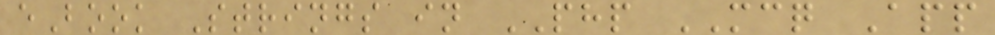eBook Strings in PHP MCQ App
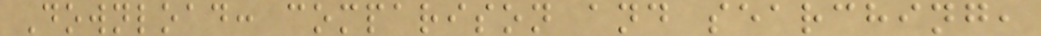Download: comparison and searching,
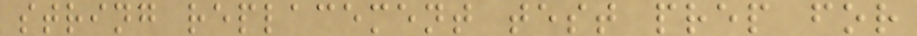string replacement test prep for
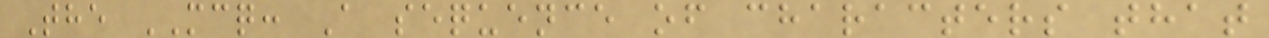The MCQ: A sequence of characters that
